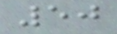50
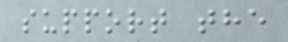support the
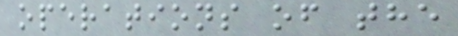operations of the
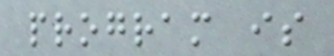program is
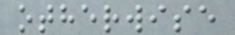otherwise
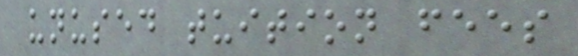unused tuition fees
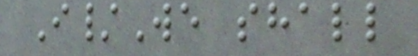I/We shall
